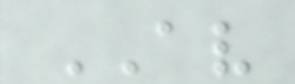AV
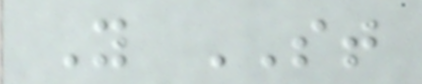Y ST
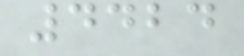4424
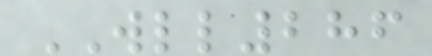WLL286
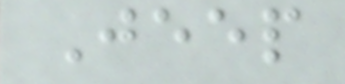Jeep
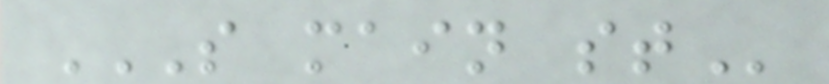S MAIN ST
